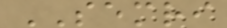SEMRI
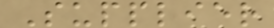Supplier
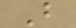B
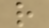r
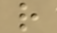r
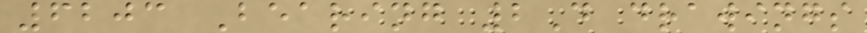6203 Bearing 2D drawings
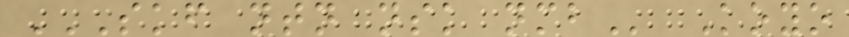SKF NTN NSK NMB Koyo
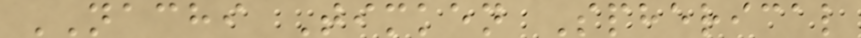NACHI Timken Spherical
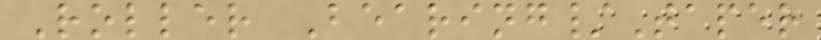Roller Bearing/Taper
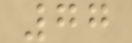77
